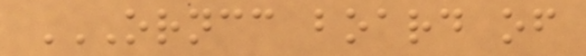ORNCC BOARD OF
